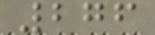276
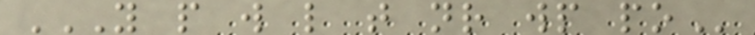Y P W L T NR WP PO
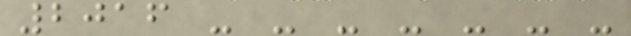2016 - - - - - - -
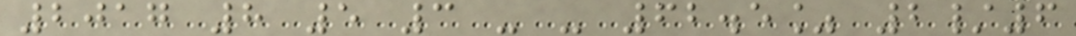2017 8 5 3 - - 62.5% 2/6
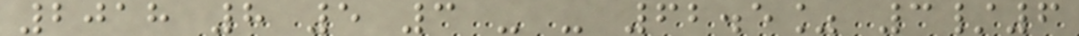2018 8 5 3 - - 62.5% 3/6
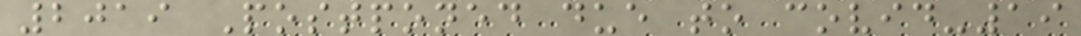2019 Postponed due to covid-19
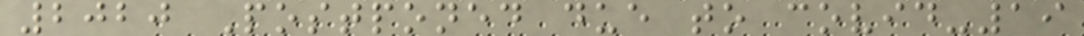2020 Postponed due to covid-19
